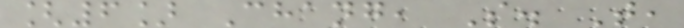[6] Chang, S. T,
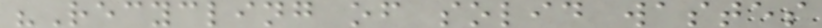"Recycling of solid wastes
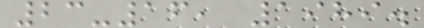23-16, 1989.
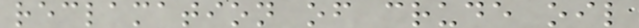reclamation of crude oil
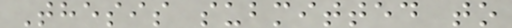Thesis submitted to
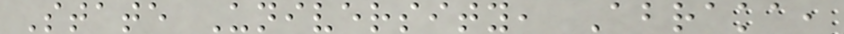State University, Abraka,
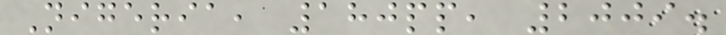Nigeria, 180pp, 2009.
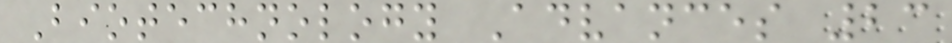Biotechnology Advances 23
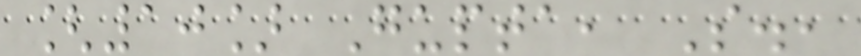[10] Gupta, S.,
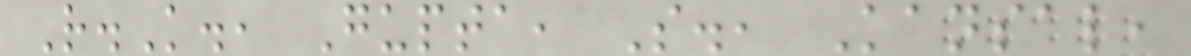R.K., Gupta, S., Kansal,
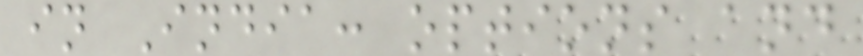in India: options and
